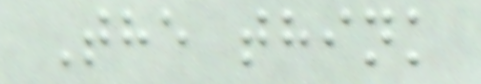The think
